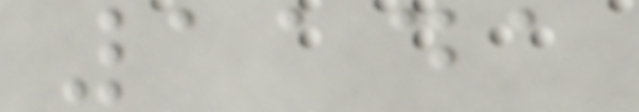1141
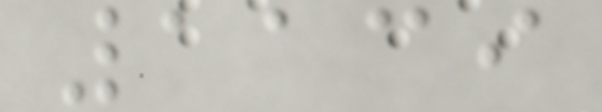1139
